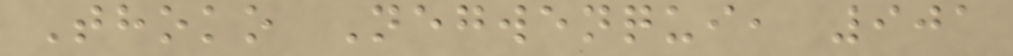Thoko Negwenqui, 901
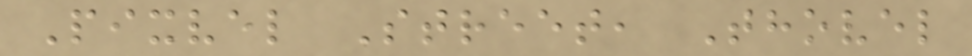Pixvel Street, Thovel
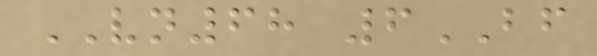VN68 6BF
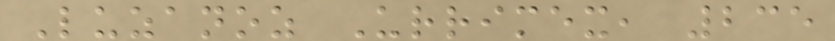Luzanoz Urrimex, 235
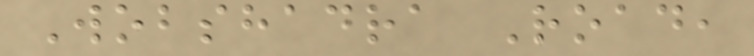Wobshadra Road,
